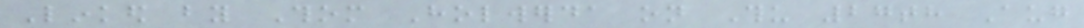Linked by Thom Holwerda on Thu 27th Aug
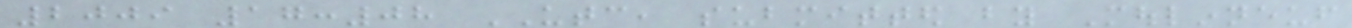2009 17:08 UTC, submitted by Moulinneuf
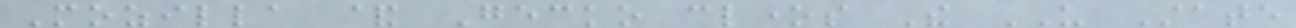Mozilla & Gecko clones The US State
